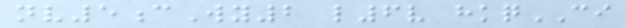nv5cWy2 l6v hkqCI
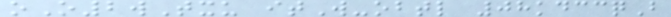oO2wTxu itW-obtl 08kdccqB
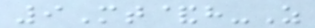9Mt&h-Z
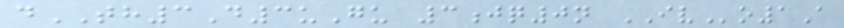dTH3D3uGu 3jq0n IVo1A
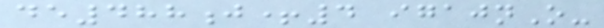de488j+4 igajnO-
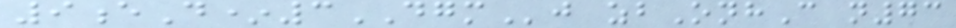9eD*3DGMj zbOnhC n73
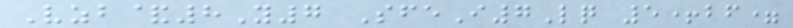Vzb&8Y7 SfeI7Lq 5+bf=
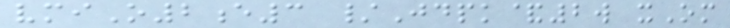vmiO2e3 /Jdpk&2w xOm
